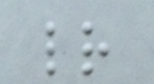letter
